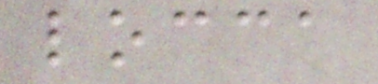locca
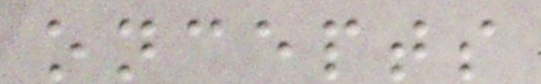oncepts
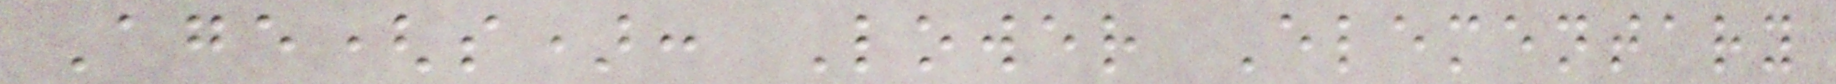Age(s): Lower Elementary
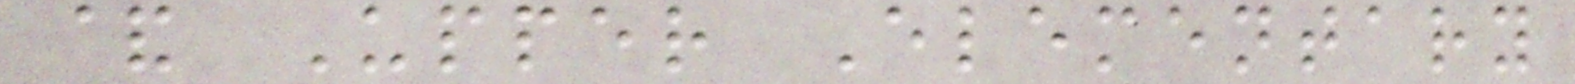& Upper Elementary
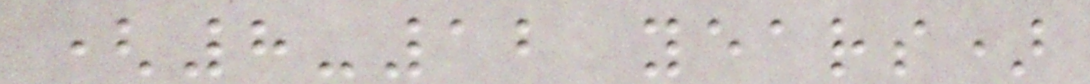(8-12 years)
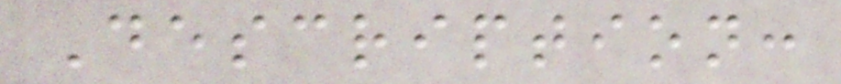Description:
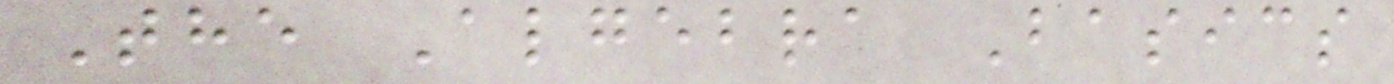The Algebra Basics
